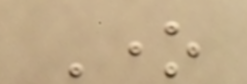One
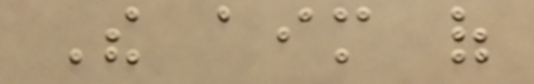The aim of
